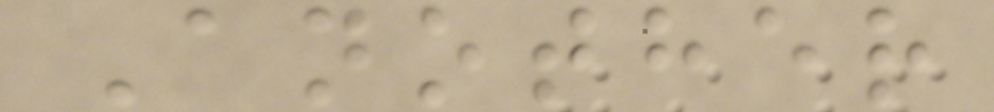Another
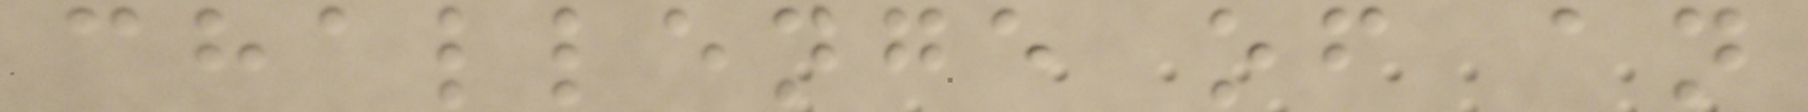challenge of an
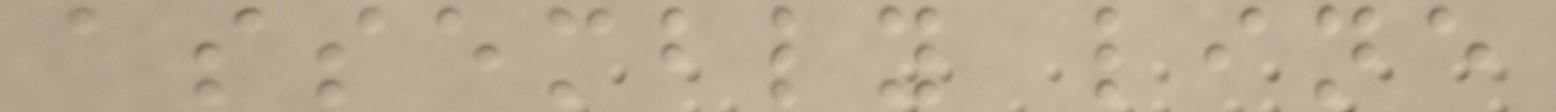assembly line
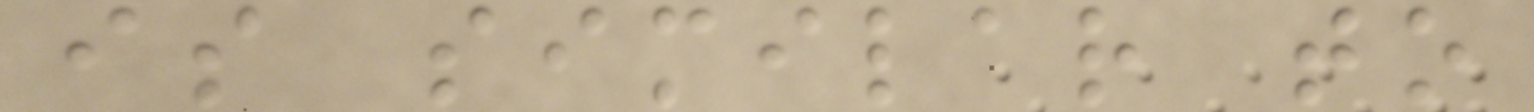is similar to
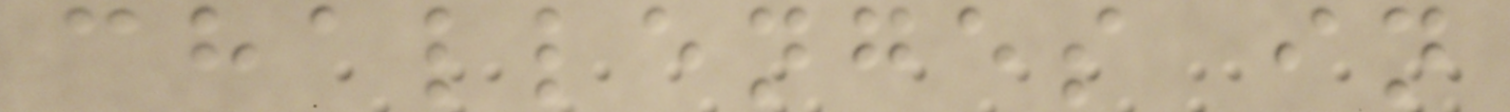challenges in
